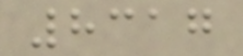8317
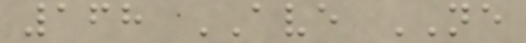168 AVE NE
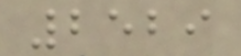2529
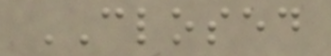CLOSED
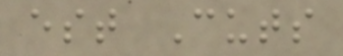est Cuts
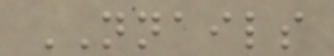NNAILS
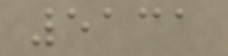5131
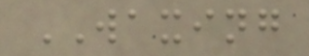WAXING
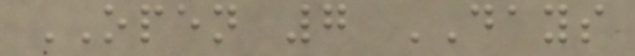OPEN 7 DAYS
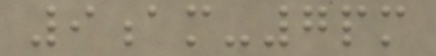9am-7pm
